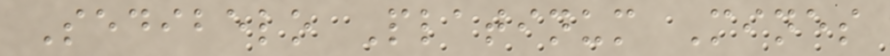Sedibelo Platinum Mines
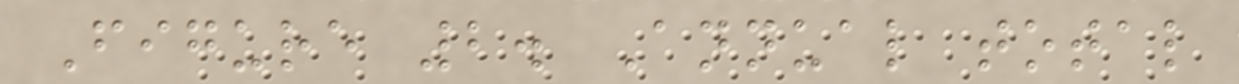Figure 2. Annual total
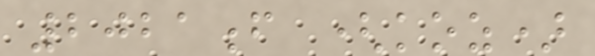2021f (koz)
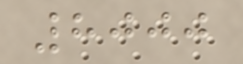8000
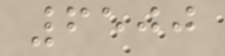6500
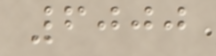6000
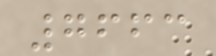7663
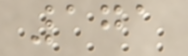171
